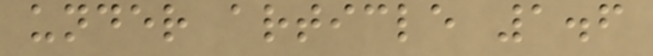under article 1.6
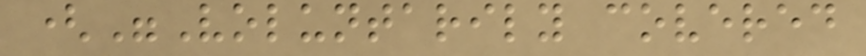("Voluntarily covered
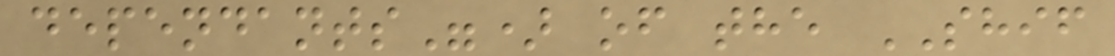dependants") of the SHIF
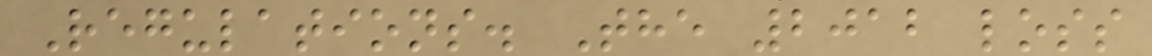Regulations. The 2012 loss
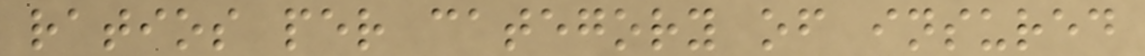ratios per category of insured
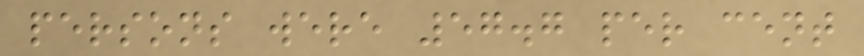persons were 57.7 per cent
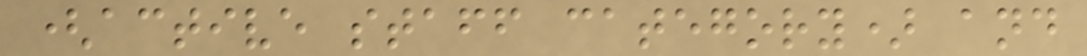(active staff category) and
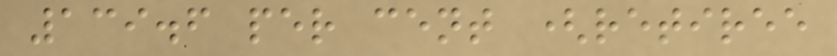139.6 per cent (retiree
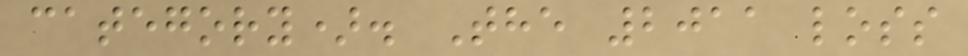category). The 2011 loss
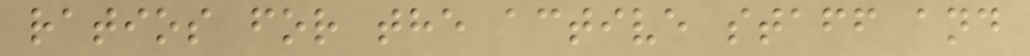ratios for the active staff and
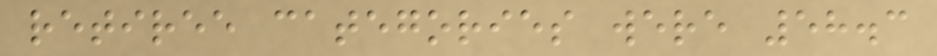retiree categories were 58.3
